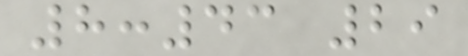8:43 29
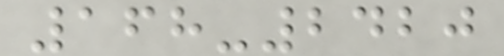168-2420
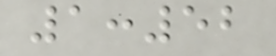1:52
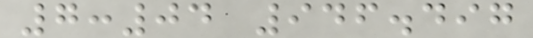7:04 946.497
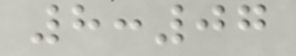8:07
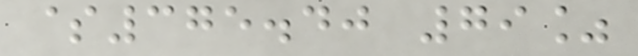$375.40 79%
